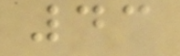43
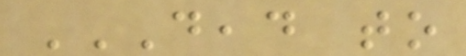DEAD TO
